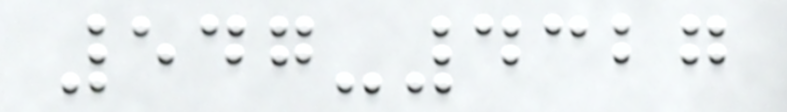547-4327
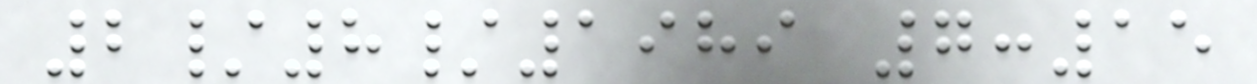2/8/1989 7:15
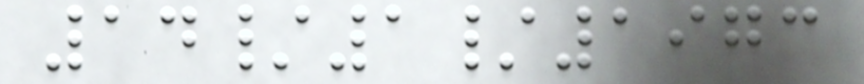14/1/1973
